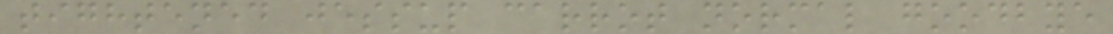tightened jessup carrot normal goodbye
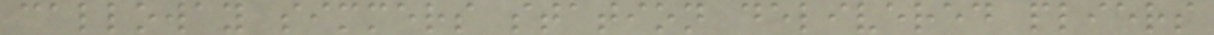calloway simmers station delivered pliers
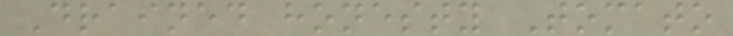Drained honesty Tomato
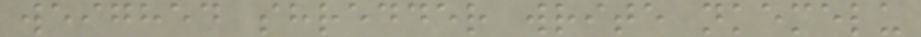weighed shredder write nkemelu
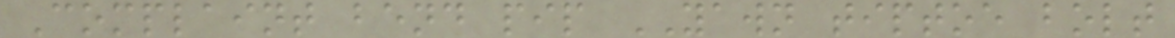Complaint bend pip YAWN tiptoe bolt
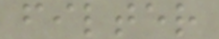filter
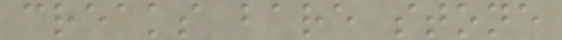creaks bare stone
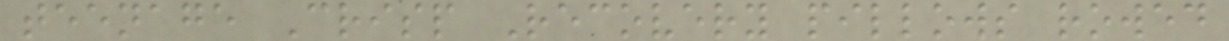teenage Crisp Recovery pillows rowed
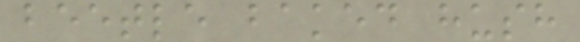beetle baked hush
